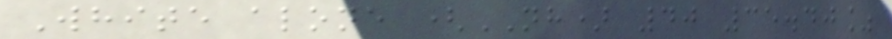White alone (NH) 40 35.40%
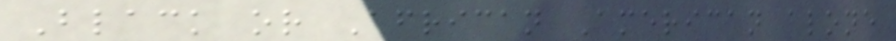Black or African American alone
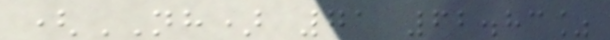(NH) 71 62.83%
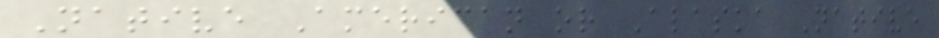Native American or Alaska Native
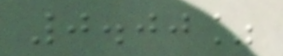0.00%
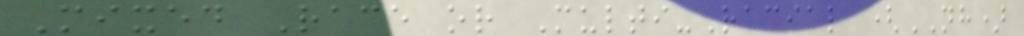Mixed Race or Multi-Racial (NH)
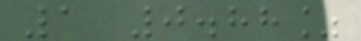1 0.88%
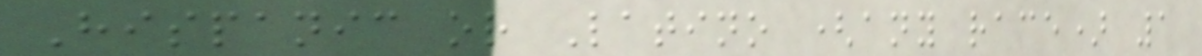Hispanic or Latino (any race) 1
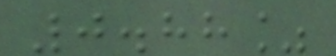0.88%
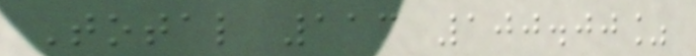Total 113 100.00%
